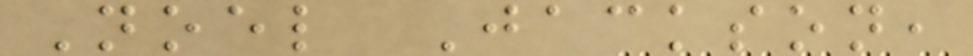Noel Jackson,
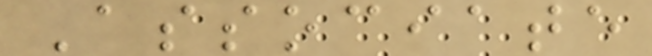Associate
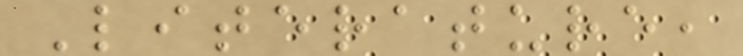Literature,
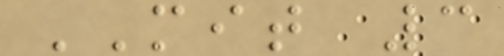MIT 3
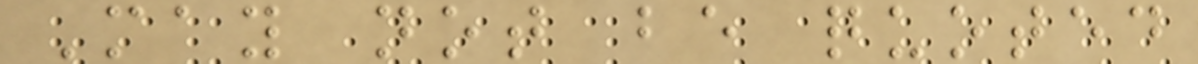May not be quoted
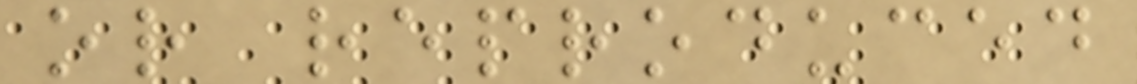or reproduced
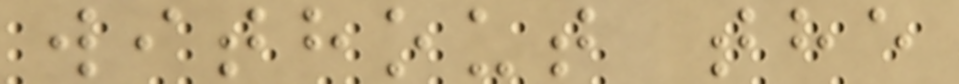without the
